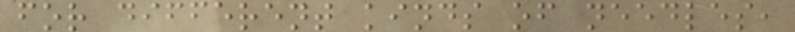for different kinds of needles,
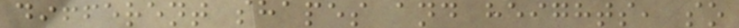different shapes and heights, so
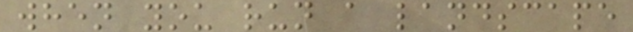when you run a landscape
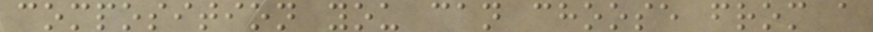composition you can choose from a
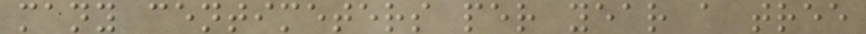many centimeters per year a tree
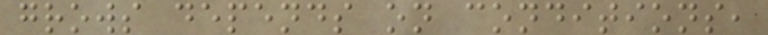grows depends on conditions,
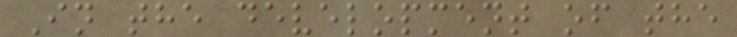In the development of the
